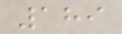189
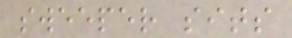sweeper sits
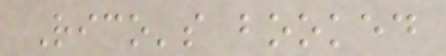Rico's booked
